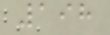198
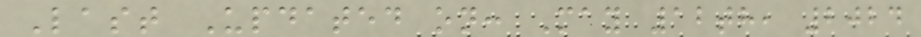Last Updated on: May 12th, 2024
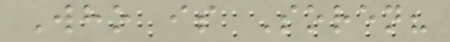Who is Soren?
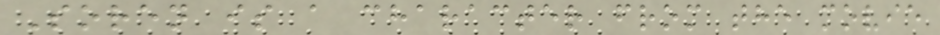Soren is a character from the movie
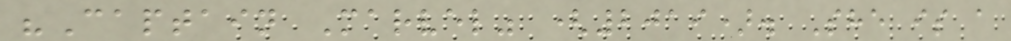"Captain Marvel" (2019). She is a
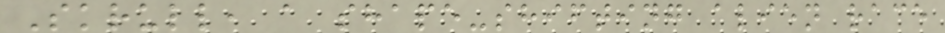Skrull, a shape-shifting alien race
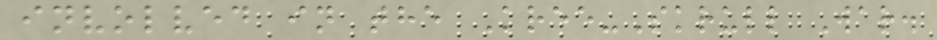involved in the Kree-Skrull War.
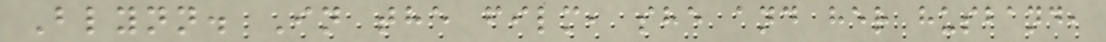Blynn. In the film, she and her husband,
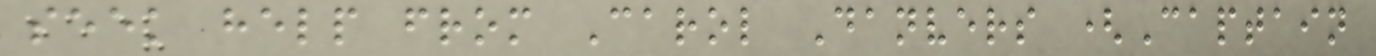seek help from Carol Danvers (Captain
